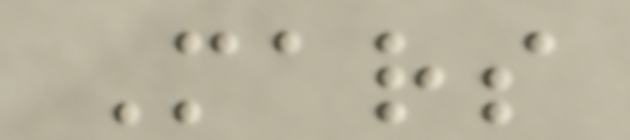Mars
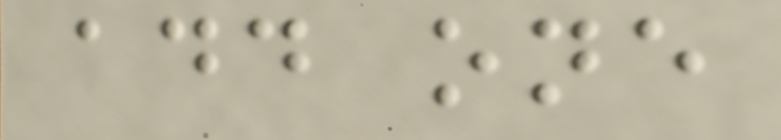add one
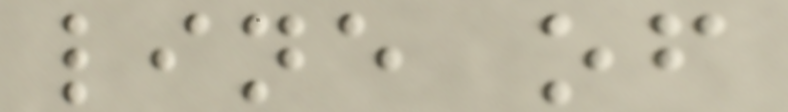line of
